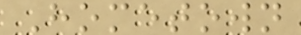Hometown
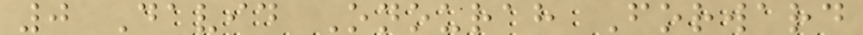0 David Onourah Forward
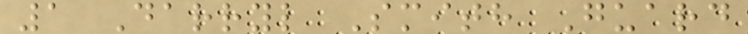1 Darryl Smith Guard
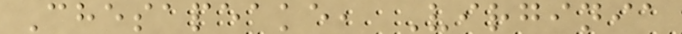Chesapeake, Virginia
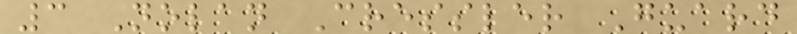3 Nolan Cressler Guard
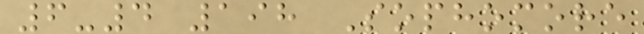6-4 198 Sophomore
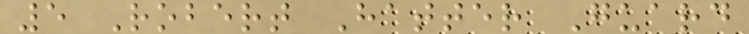5 Robert Hatter Guard
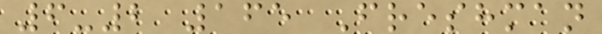6-2 165 Freshman
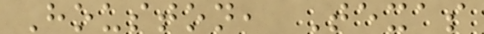Houston, Texas
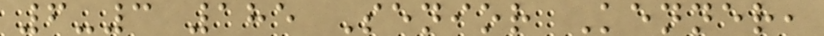6-3 185 Senior Kenner,
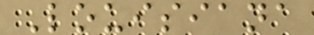Louisiana
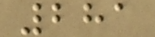281
